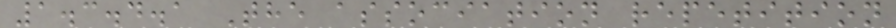1.3.4.1 The association repetition
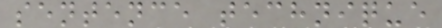sentence technique
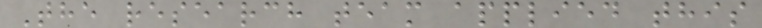The research team applied this
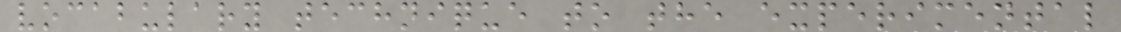vocabulary technique to the experimental
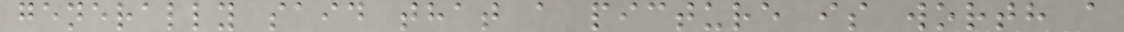generally said that a picture is worth a
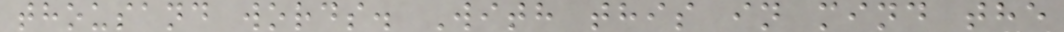thousand words. With this in mind the
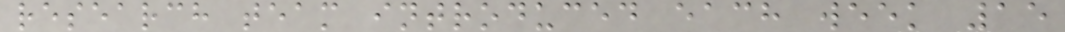research team introduced each week 15
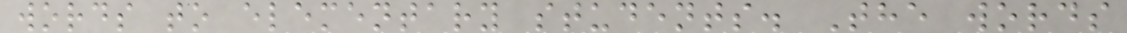words to elementary students. The words
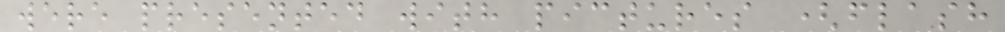were presented with pictures (flash
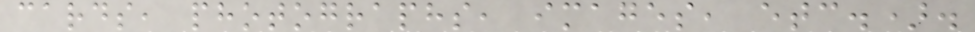cards, photographs, images, etc.).
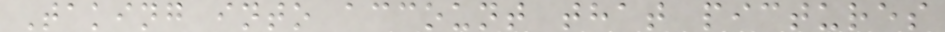Taking into account that pictures
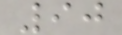90
